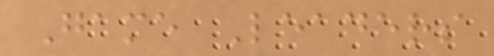Game Leaders
